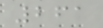261
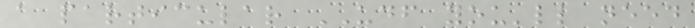a particular UDF you'll need
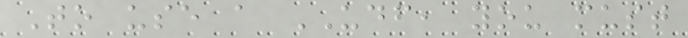To use a UDF, you must
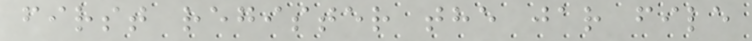first register the jar file
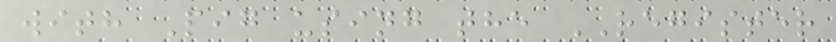with Pig using the REGISTER
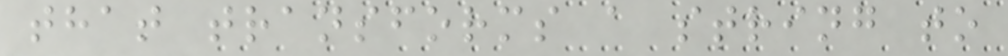that transforms a string to
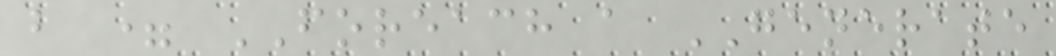b = FOREACH a GENERATE
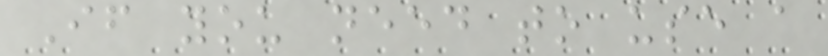If you need to use a
